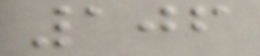106
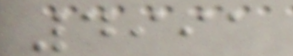4991
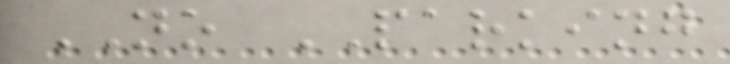NO PARKING
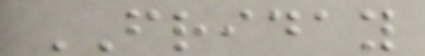FRIDAY
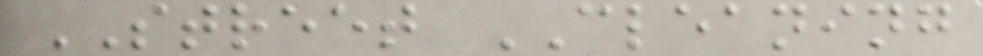STREET CLEANING
